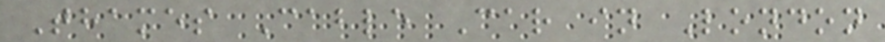Thames Cable Car in London
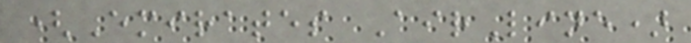(Emirates AirLine)
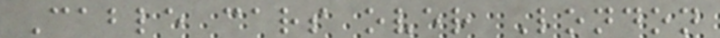Cable cars over London
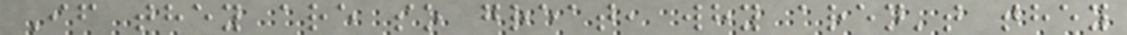If they are so great, why aren't they
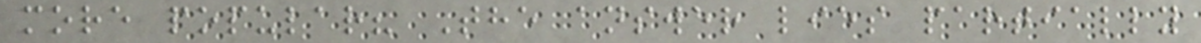more popular? The answer lies partially
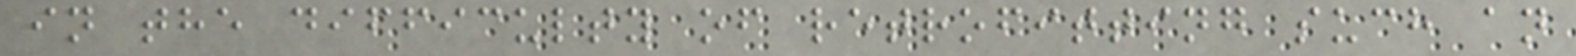in the difficulty of retrofitting such an
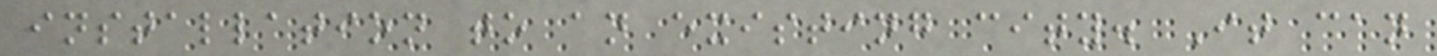installation to an existing city. It can
